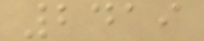2419
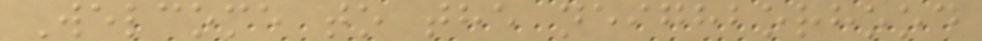Welcome to the neighborhood
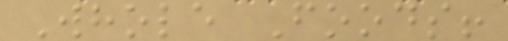Whole Foods!
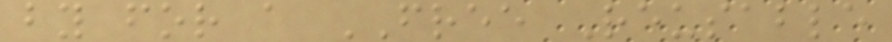by for a FREE Reusable
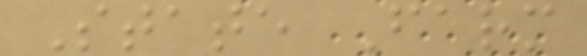State Farm
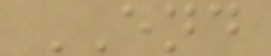END
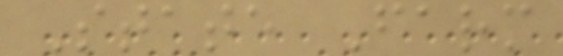State Farm
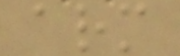arm
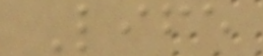Life
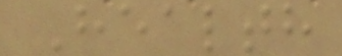Health
